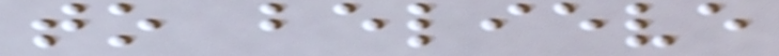to believe
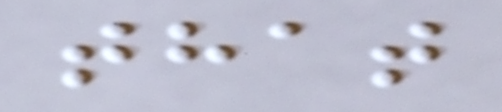that
